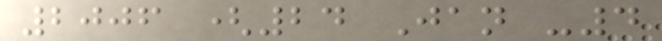2006 (24 Jan -4
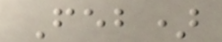Feb)
